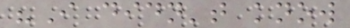"I didn't know
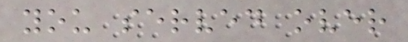you served over
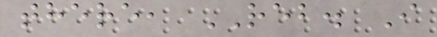there, REB. I
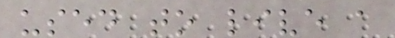used to live a
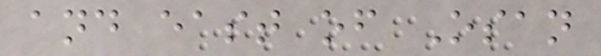and east of Osan
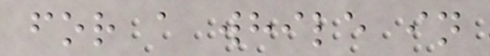for a while in
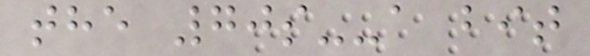the 70s--a bit
